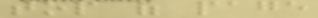top of page
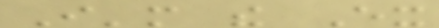I'm the Ex
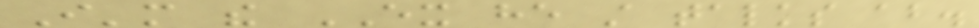I'm the EX he still talks about.
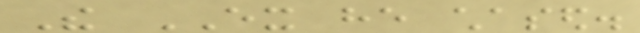The EX he chased.
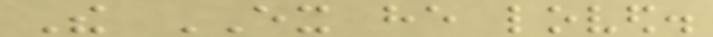The EX he loved.
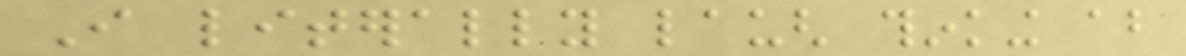I literally laugh thinking about
